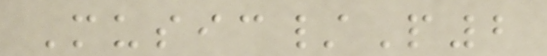Music/P2
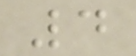4
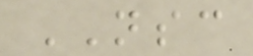NSC
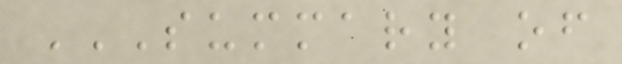SUMMARY OF
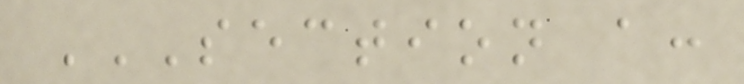SECTION A:
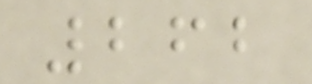262
